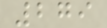279
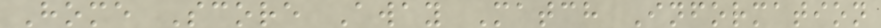Home Score Away Match Information
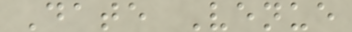Date Venue
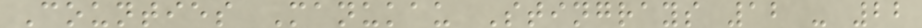Counties Manukau Stingrays 12 - 22
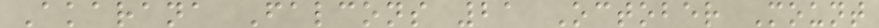Akarana Falcons 21 October Mount
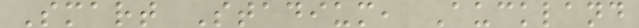Smart Stadium, Auckland
